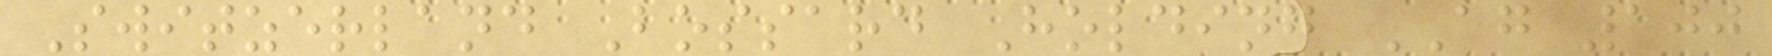Switzerland Bossard Holding AG 100
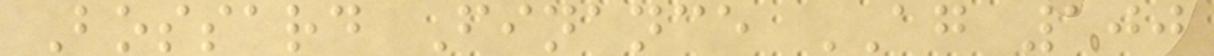Bossard Finance AG 100
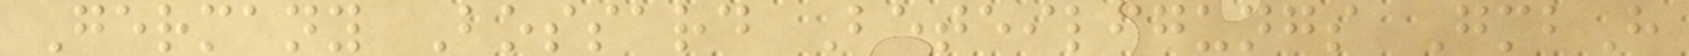Germany Bossard Beteiligungs GmbH
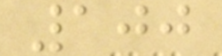100
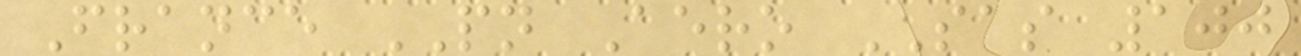France PN Aero SAS 100
